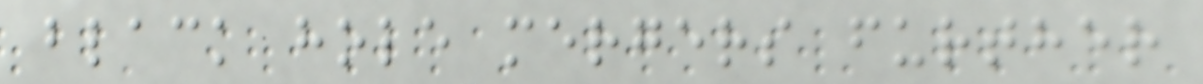black hole mergers further
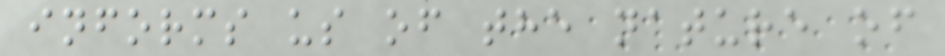informs us of the nature of
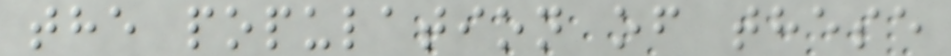the population of these
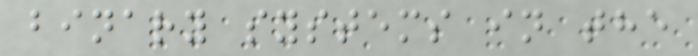binary systems in the
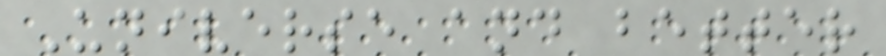Universe and better
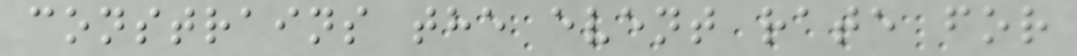constrains the event rate for
